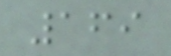169
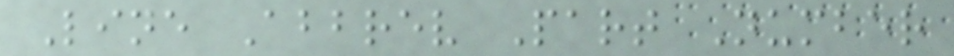Line Abbrev Part Number
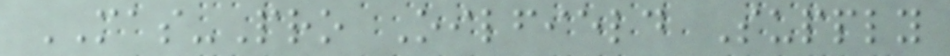MAS-Pro Oilfield Supply
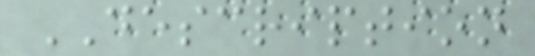DESCRIPTION
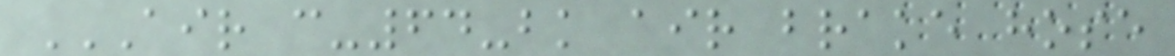AIR C-64-BK AIR BRAKE HOSE
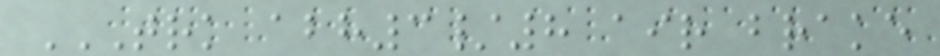TRK ABH3/8 AIR BRAKE
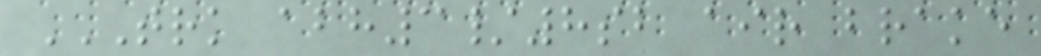TRK ABH3/8SB AIR BRAKE
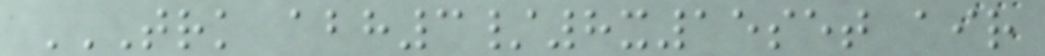TRK ABH3/8X15SET AIR
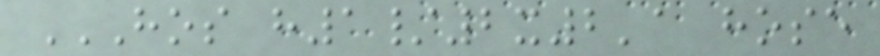HOS H1/2X2'A HOSE
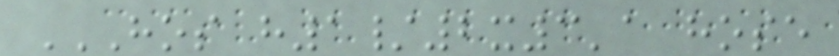HOS H1/2X3'A HOSE
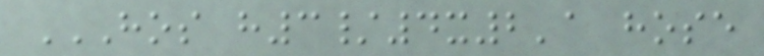HOS H3/4X2'A HOSE
